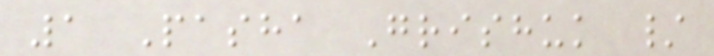1 Pasha Grishuk /
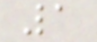1
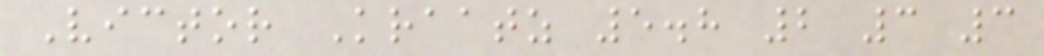Victor Kraatz 5.8 2 3 3
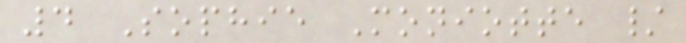4 Sophie Moniotte /
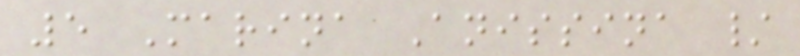5 Marina Anissina /
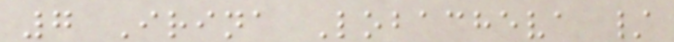7 Irina Lobacheva /
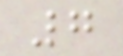7
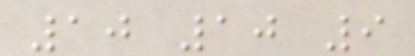10 10 9
